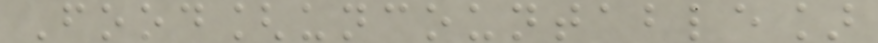Food[uncountable]
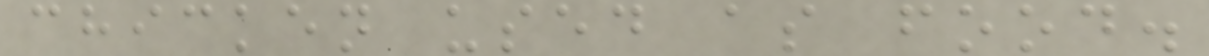chicken used as food.
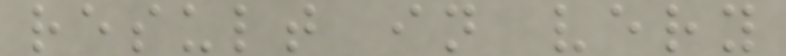result in very
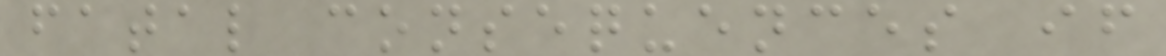fatal consequences if
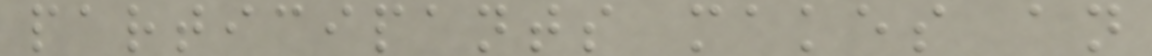participants makes an
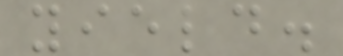yield.
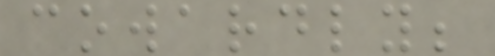cowardly;
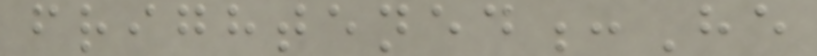frightened:He
